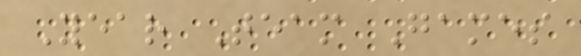Year Team Games
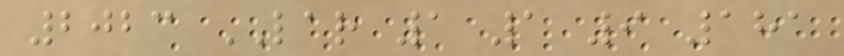2023 LAR 1 1 9 181
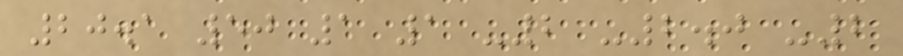20.1 50 1 1 -2 -2.0 -2
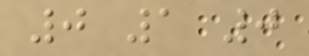0 1 0
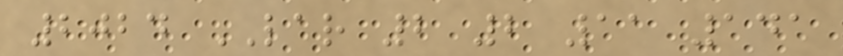2024 LAR 2 2 11 141
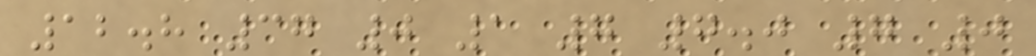12.8 37 0 1 7 7.0 7 0
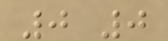0 0
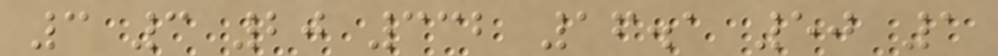3 3 20 332 16.1 50 1
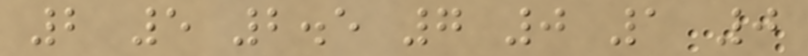2 5 2.5 7 0 1 0
